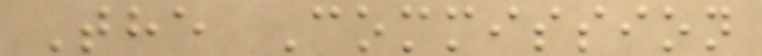The Commission
